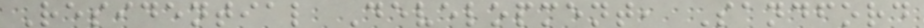Residential Development, Sandford
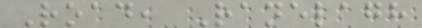Road, Ranelagh
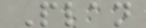Plan
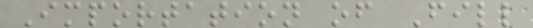Importation of Fill
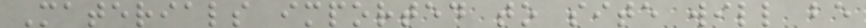Materials imported to site will be
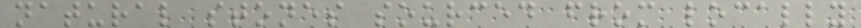natural stones sourced from locally
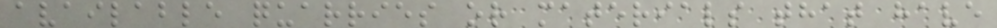available quarries or materials that have
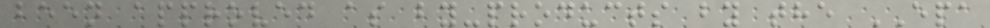been approved as by-products by the EPA
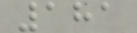181
